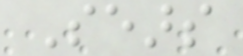Sears
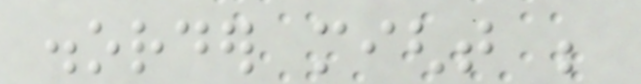disorder might be
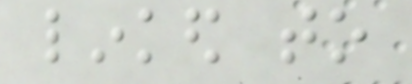linked to
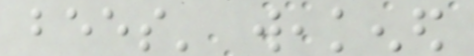bees' weakened
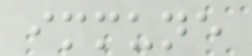immune
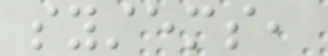systems,
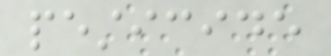pesticide
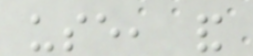use, and
